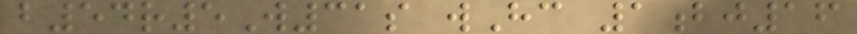b54r5W31s wHc 1bj16
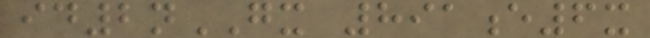id2nGX 891e6x
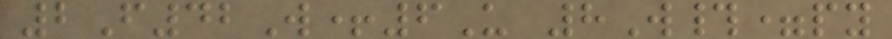2F42W+6U 8W#=py
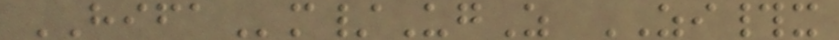HIFAm/UgZ ZI#x
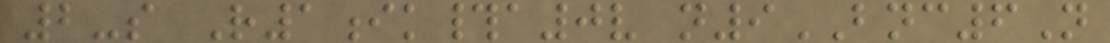2-s R1ik#a0v n9BNC6N
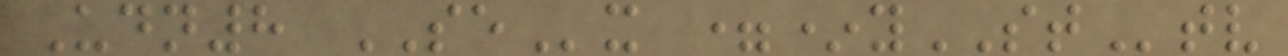Udn8 SEx =*ySTtv
